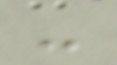-
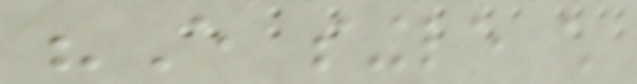"Every single child
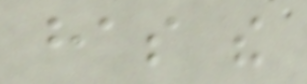has the
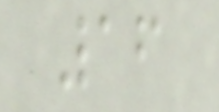16
